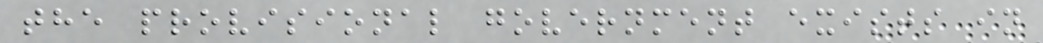the provisional government exists in
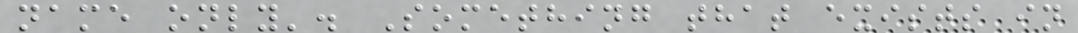name only'. Something that exists in
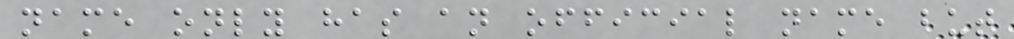name only has an official name but
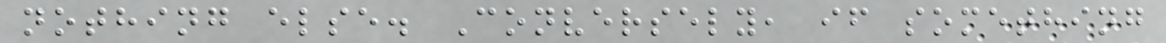nothing else. Conversely, if something
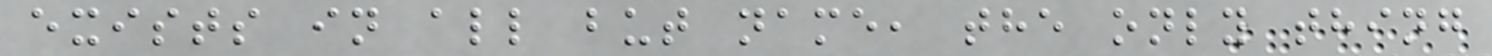exists in all but name, the only thing
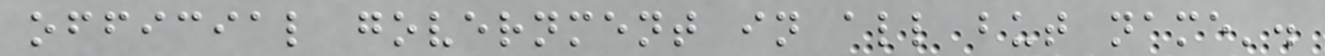official government in all but name'.
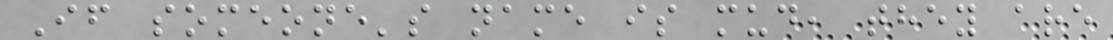If someone's name is mud, they are
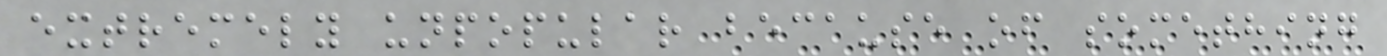extremely unpopular because of something
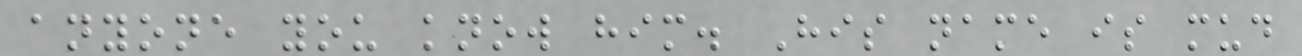anyone you know him. His name is mud
